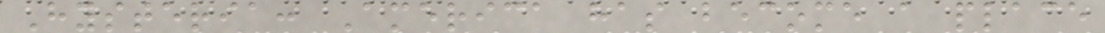Hysteria: America has become a place
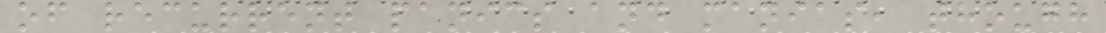of recurrent panics and manias, though
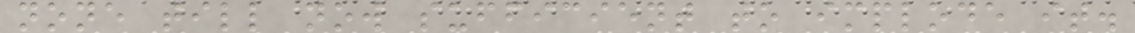none till now sufficient to implode it.
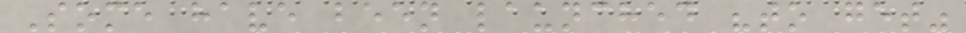Some have been launched "to get"
